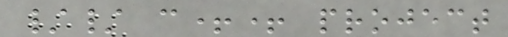// c++ project
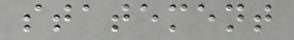statement
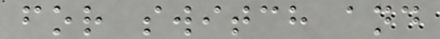for switch and
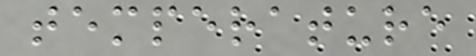temperature
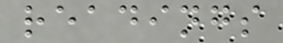readings
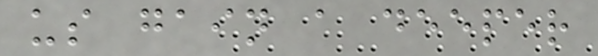us gain a deeper
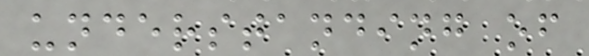understanding of
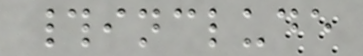#include
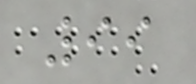99
